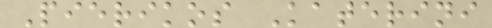Pierikos Katerini
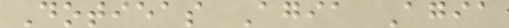Dotieas Agia Agia
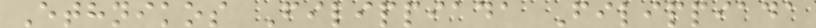Ethnikos Filippiada Filippiada
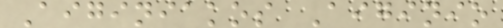Aiginiakos Aiginio
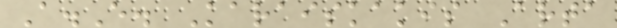A.E. Karaiskakis Arta
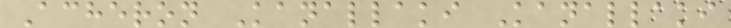Acheron Kanallaki Kanallaki
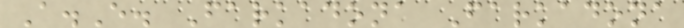A.E. Farkadona Farkadona
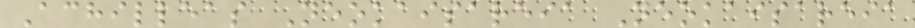Achilleas Neokaisareia Neokaisareia
